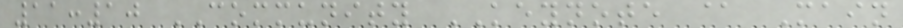11:10 COMMUNITY KEYNOTE @ Main
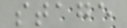stage
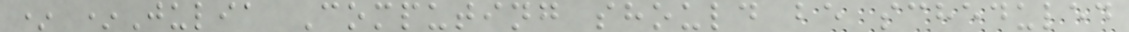* *Julia Computing should be scheduled
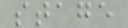stage
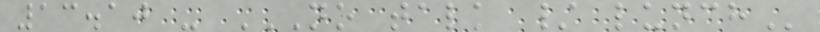13.10 - NO TALK / LUNCH
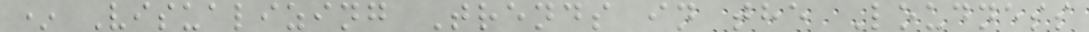* Visualizing Trends in the Loudness
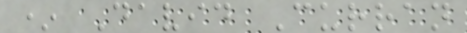* David Curran
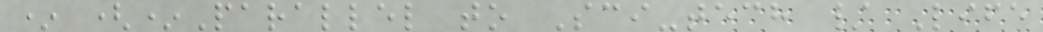* (*Parallel to Sci-tech / Life
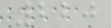220
